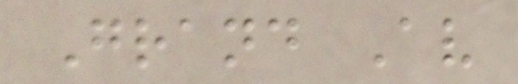Grand Av
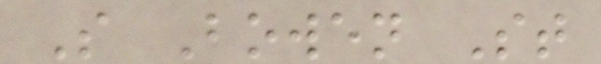S Bowen St
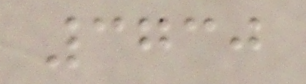3730
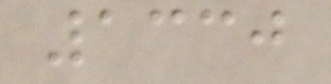1330
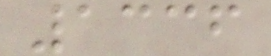1336
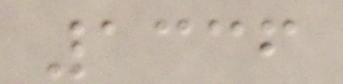1336
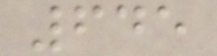645
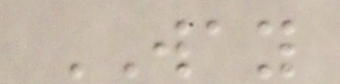WAY
